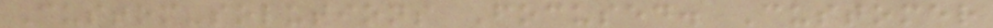Custom-solutions Focused. Customer
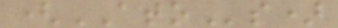(ATOs)
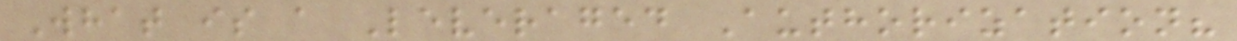What is a Leveraged Authorization?
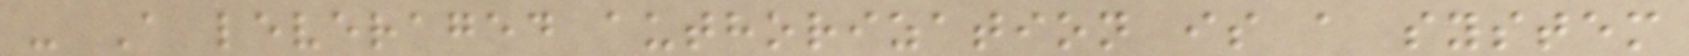- A leveraged authorization is a system
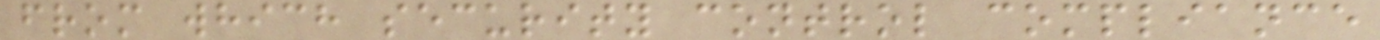from which security control compliance
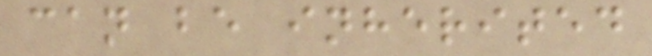can be inherited
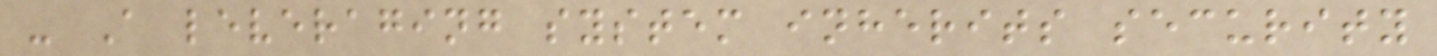- A leveraging system inherits security
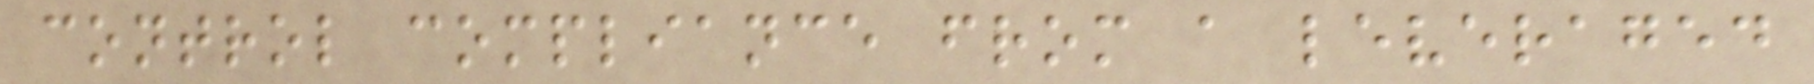control compliance from a leveraged
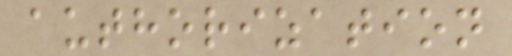authorization
